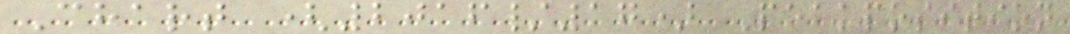Chart (2016/17) Peakposition
